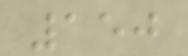150
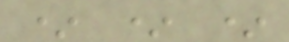* * *
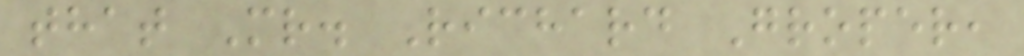that Mr. Richard Groper,
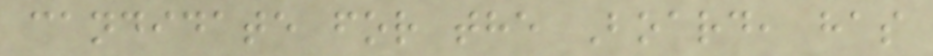candidate for the Board, has
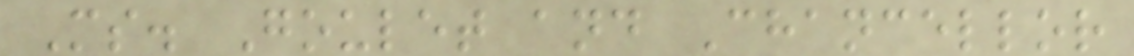Ms. Goulet and Chancellor
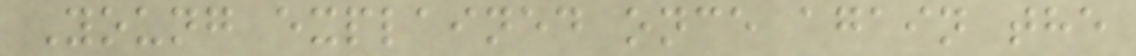Young explained once again the
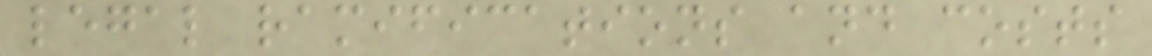legal ramifications and costs
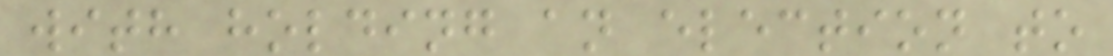with holding an election to
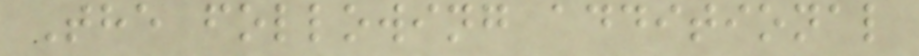The following additional
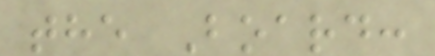the Board:
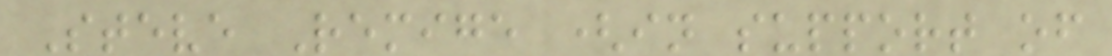Steve Remige (in support of
